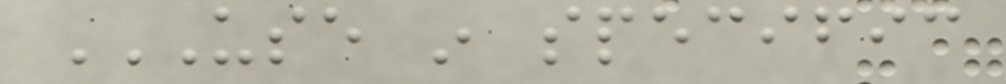USE IN SPECIFIC
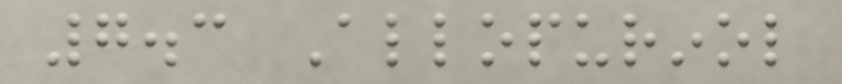7.3 Allopurinol
